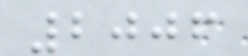2006
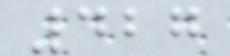427
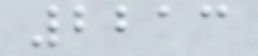2213
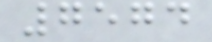7574
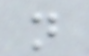n
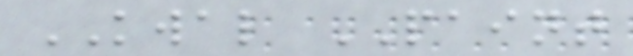KWAL PAINT
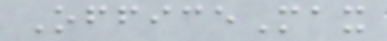OfficeMax
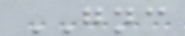GNC
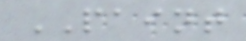PAINT
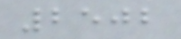2502
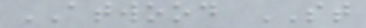ATWOOD ST
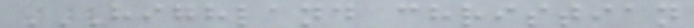HIGHLAND CHRISTIAN
